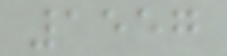1557
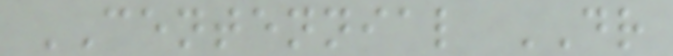CENTENNIAL DR
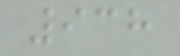938
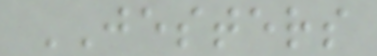JESTERS
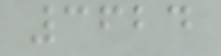3624
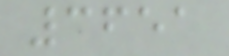3651
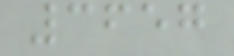3657
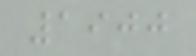1900
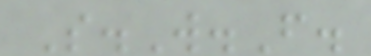S.W.F.
